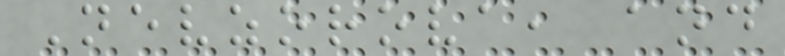Nevzorova, and
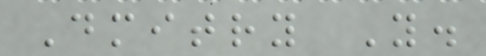Dmitry Y.
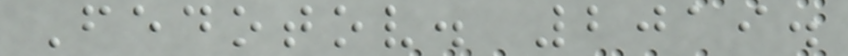Fedotov. 2019.
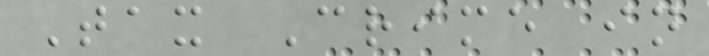Tax Crime in
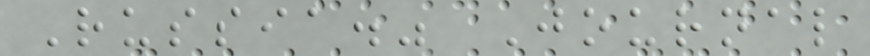Russia." Journal
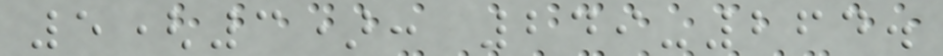5(3): 249-264.
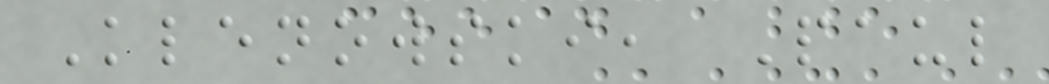Klenowski, Paul
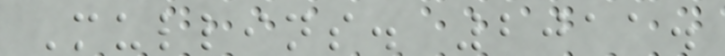Mullins. 2011.
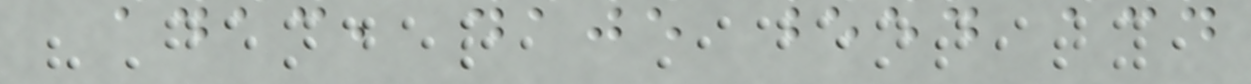"Gender, Identity,
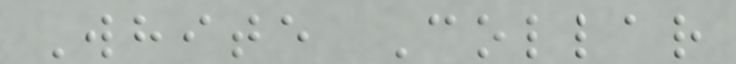White Collar
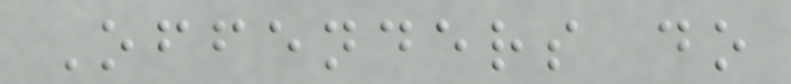Offenders do
